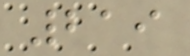219
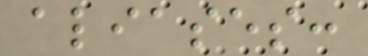aliases:
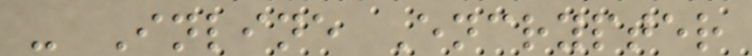- Inline Encrypter
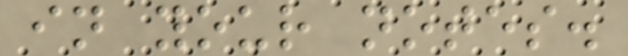in your notes.
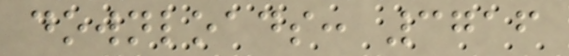downloads: 3716
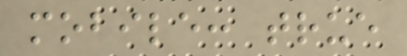mobile: true
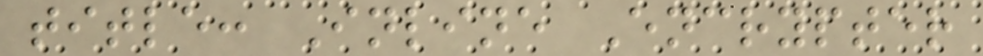title: Inline Encrypter
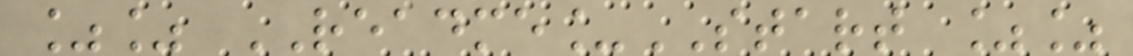%% README_START %%
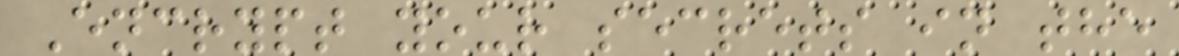Encrypt your secrets in the
